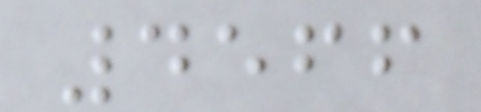4566
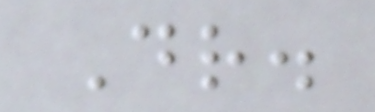Dr.
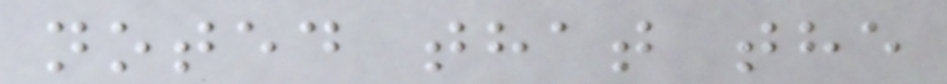noted that the
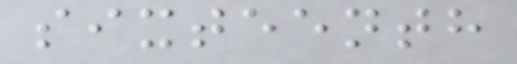sixteenth
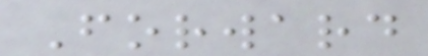Forward
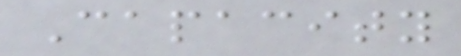Capacity
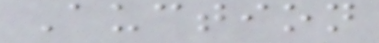Auction
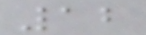12
